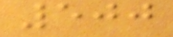500
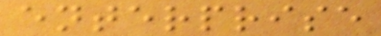enterprise
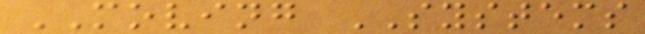MOVING SYSTEMS
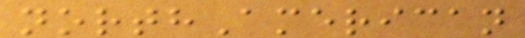northAmerican
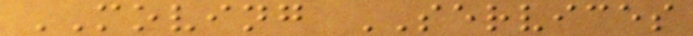MOVING SERVICES
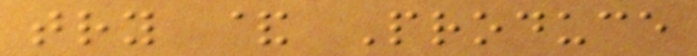try & Produce
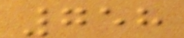758
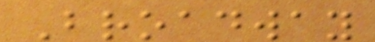Broadway
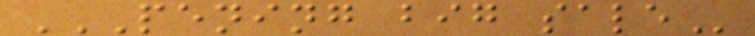PENING BIG SALE
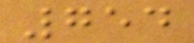754
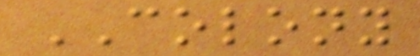COLONY
